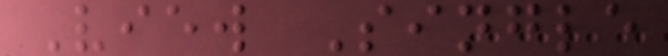View Single
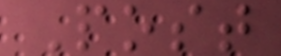Post
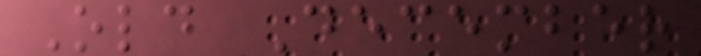Old December
